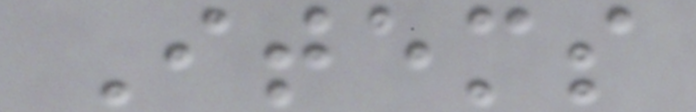Items
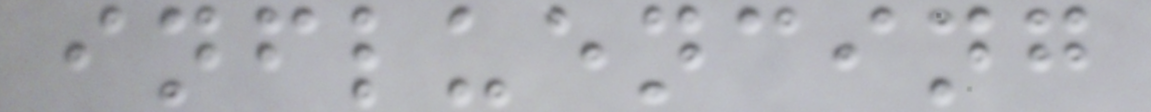influencing
